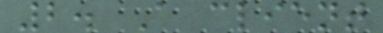2. A client
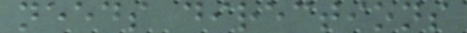needs directions
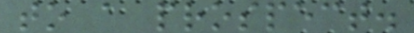to a prospect.
